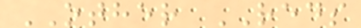OTHER REDS
